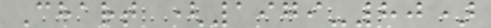Chart (1979-80)
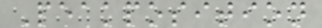Peakposition
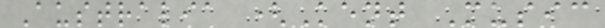Australia (Kent Music
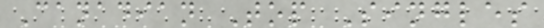Canadian Top Singles
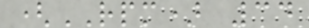(RPM) 34
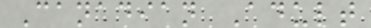Canadian Adult
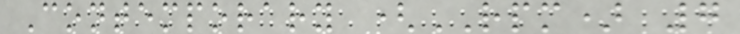Contemporary (RPM) 7
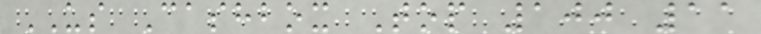US Cashbox Top 100 11
